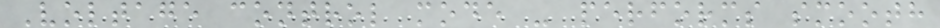Voltage control mode - performs smooth
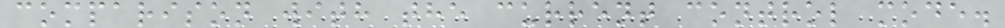comparison with the current control mode.
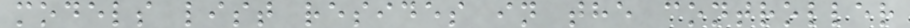models list resides in the controller
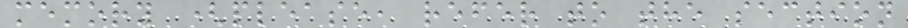memory (please, refer to the section
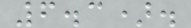6.3).
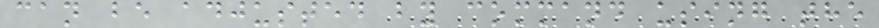can be adjusted by command using the
